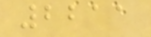2211
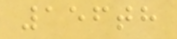156th
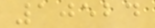10524
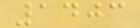1403
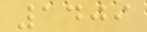1409
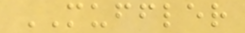MUFFLER
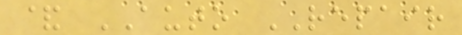& AUTO REPAIR
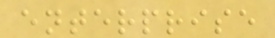enterprise
